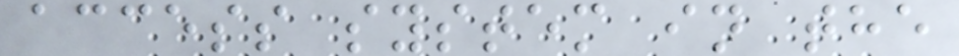access system in the
